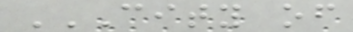CITY OF
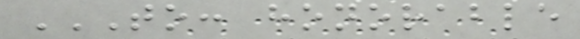TO: HONORABLE
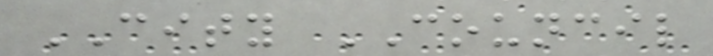CITY COUNCIL
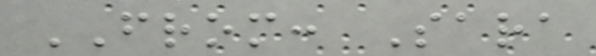FROM: Sara
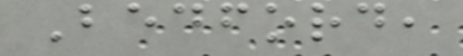Bedford,
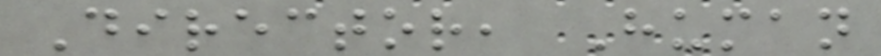Director, Human
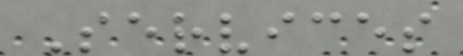Services
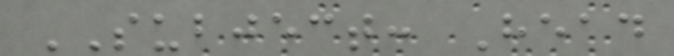SUBJECT: Head
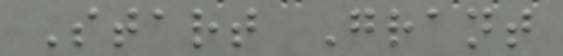Start Grant
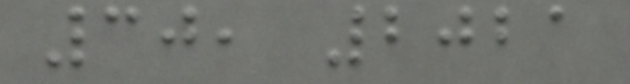30, 2021
